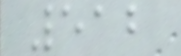512
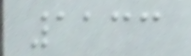1133
